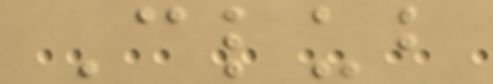Club
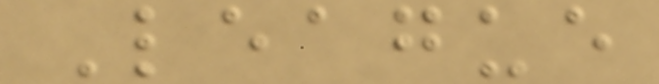League
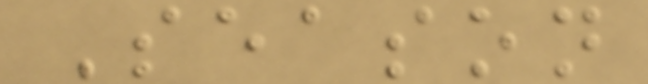Season
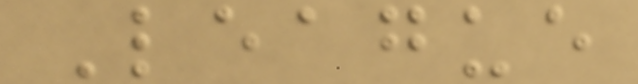League
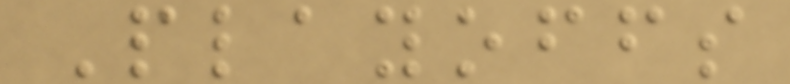Playoffs
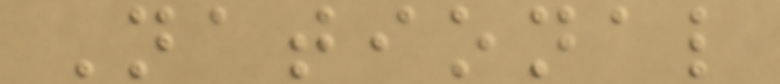National
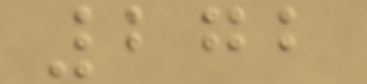272
